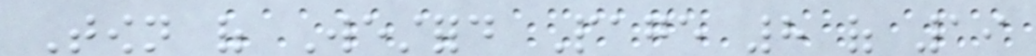Town of Westford Page 8 of 19
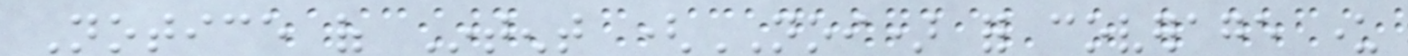Notice of Intent (NOI) for coverage under
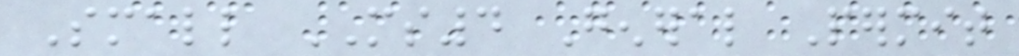Small MS4 General Permit
